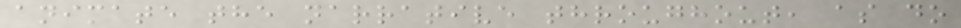animate the narrative throughout, as do
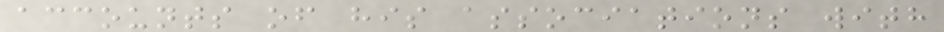accounts of his associations with
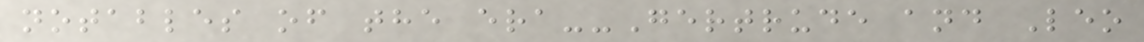notables of the era--Gertrude and Leo
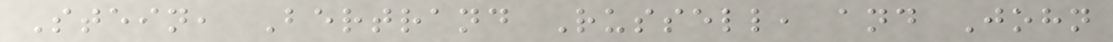Stein, Bertrand Russell, and John
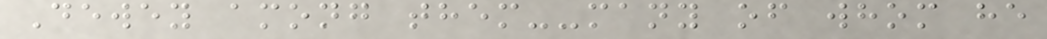Dewey among them--many of whom he
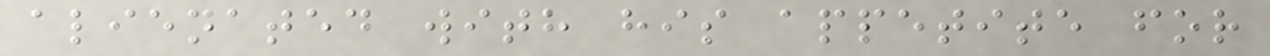alienated with his appetite for
